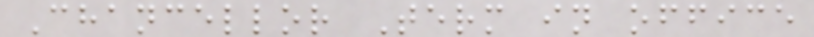Chancellor Term in office
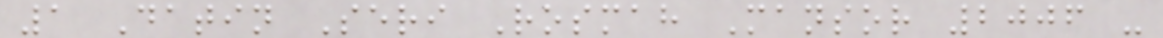1 Datin Seri Rosmah Mansor 2006 -
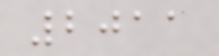2011
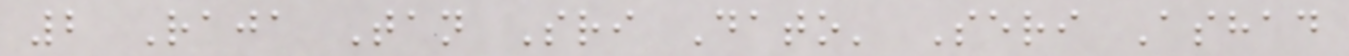2 Raja Tan Sri Dato' Seri Ashad
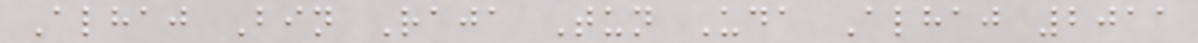Alhaj Bin Raja Tun Uda Alhaj 2011
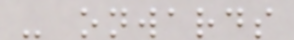- onwards
